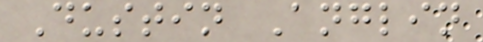Dustin Anglin
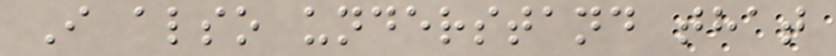I also understand that
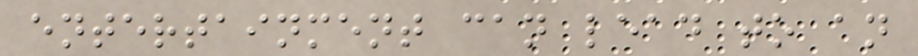entertainment can lead to an
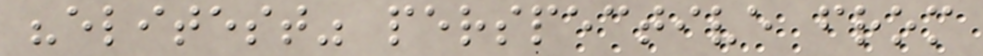"elitest" perspective from
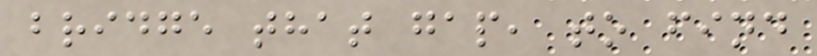bridge that gap, to find
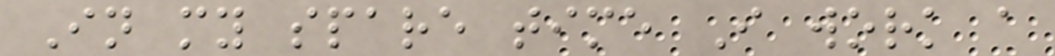In my spare time I work a
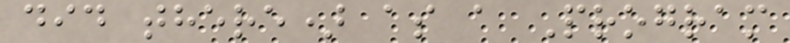did there) as a Program
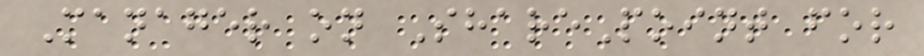Manager on SharePoint for
